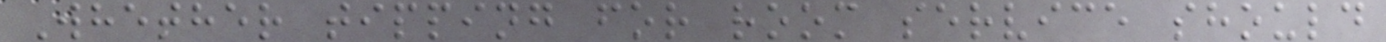Whether tipping for room service should
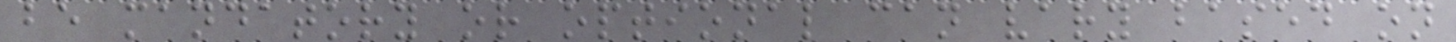be mandatory or optional can vary based on
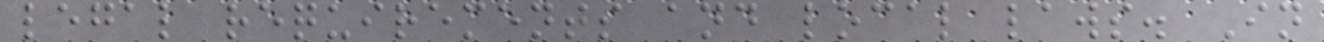legal requirements and local laws. In
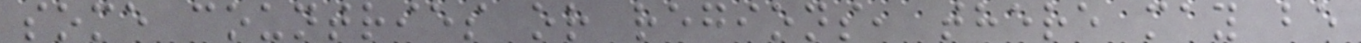some countries or regions, there may be
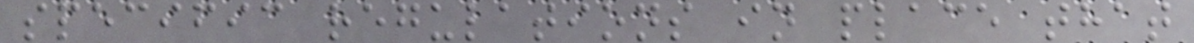specific regulations in place that
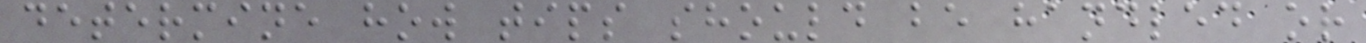determine how tips should be handled or
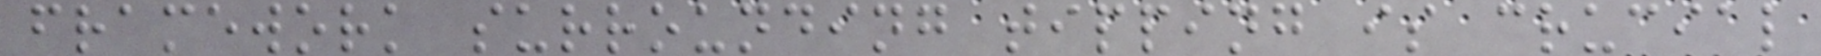framework surrounding tipping is crucial
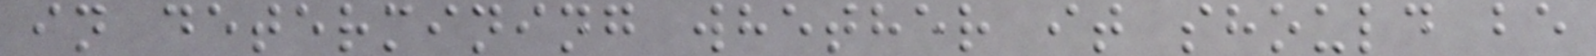in determining whether it should be
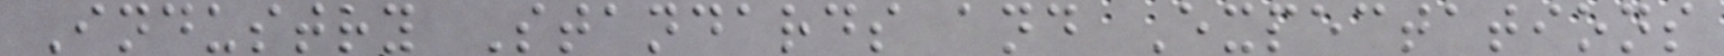Industry Standards and Expectations
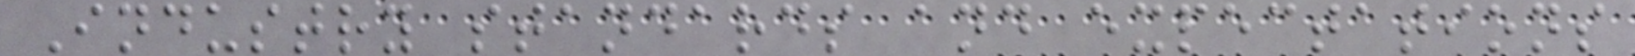Industry standards and expectations
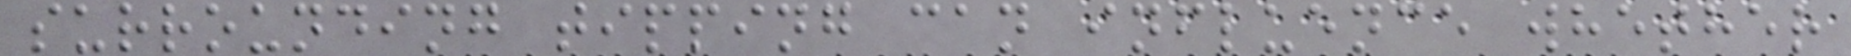surrounding tipping can influence whether
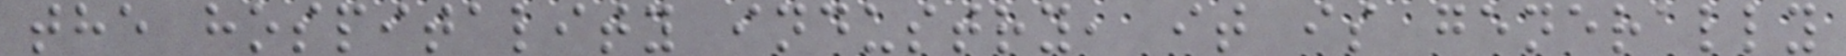the hospitality industry, it is generally
